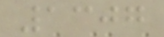1307
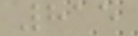815
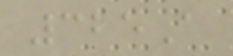325A
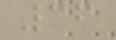36
